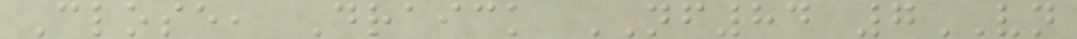Close, Draick NF84 7VN
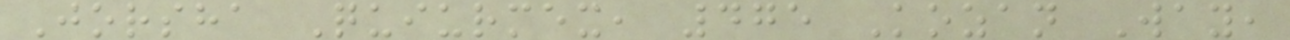Jorsha Quiurmex, 475 Kozan Way,
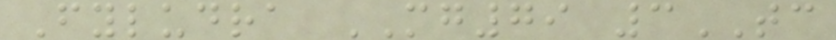Fyludra MG79 3TC
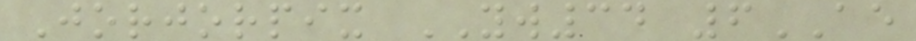Jorjorpix YW34 6AE
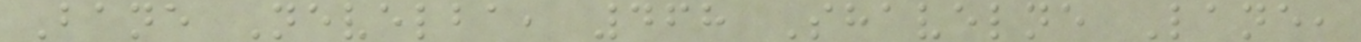Bane Nevelba, 468 Shavelne Lane,
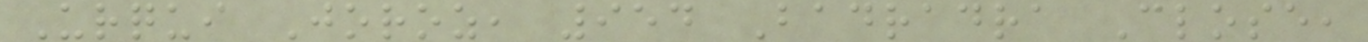Urqui Joroz, 954 Badradra Close,
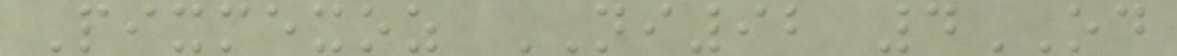Pixmexoz NI92 4OD
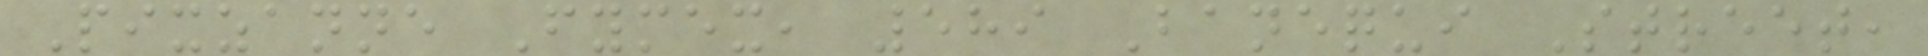Pixzanne Fymex, 589 Banequi Street,
